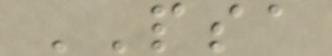PSA
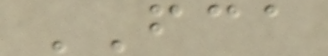FCA
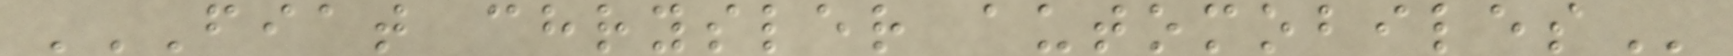FIAT CHRYSLER AUTOMOBILES
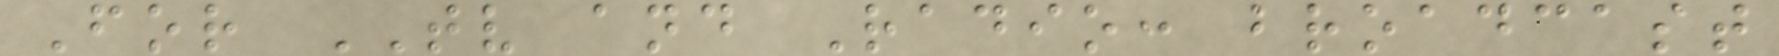For TV and Radio: broadcast
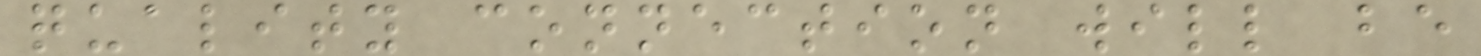quality connection will be
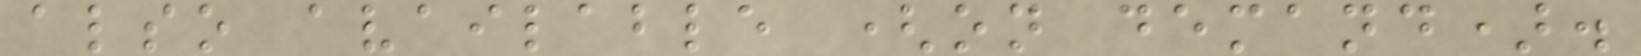also available (on demand).
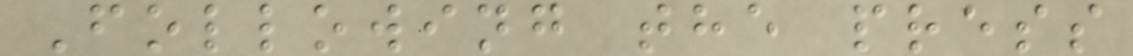Following the press
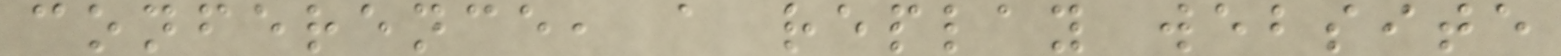conference, a replay website
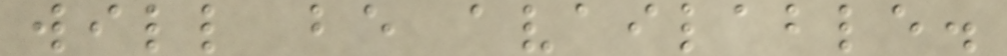will be available.
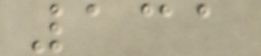131
